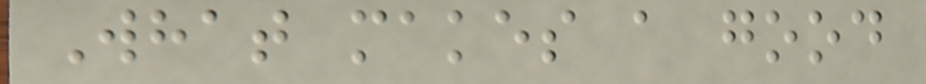What makes a good
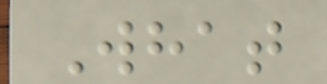What
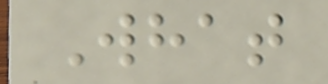What
